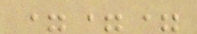===
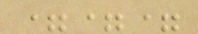===
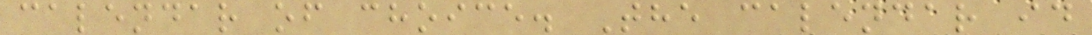calendar of choice. The calendar id
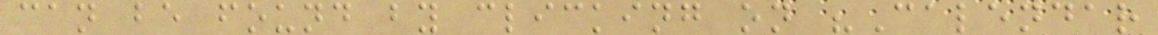can be found by clicking on "Calendar
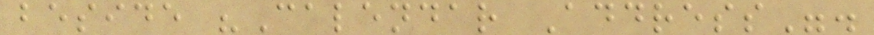beside "Calendar Address".
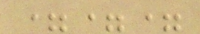===
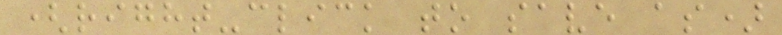(right-click to save as)
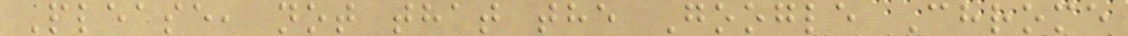Please, not that the Google Chrome
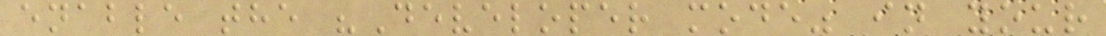enable the "Developer mode" in your
